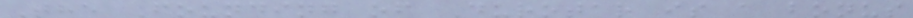The Founding of Durotar is a bonus
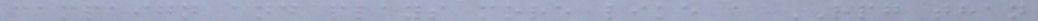campaign and plays more like a RPG than
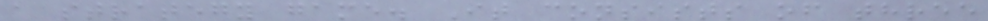a strategy game. It consists of three
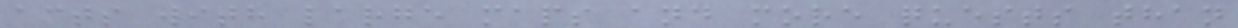acts with large maps and more quests than
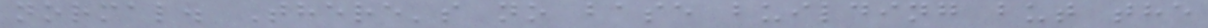normal. There's no base building but the
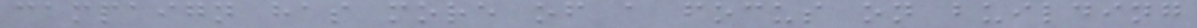campaign has more of a focus on building
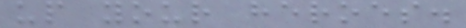up your heroes.
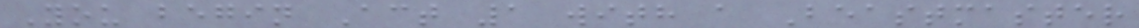You begin Act 1 with a Beastmaster
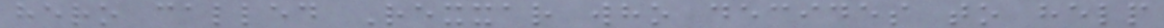hero called Rexxar who decides to help
